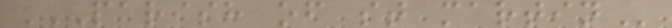PARISH OF ST MARTIN
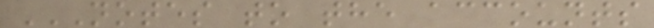NOTES TO THE ACCOUNTS
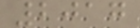2017
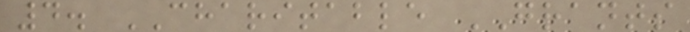4. CHARITABLE GRANTS
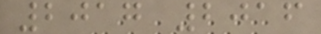2017 2016
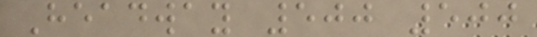Headway 500 500
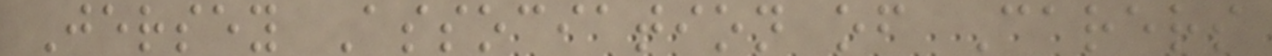Jersey Association of Carers
